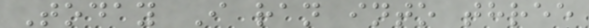Today I ran into three
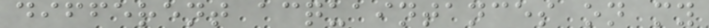different acquaintances on my
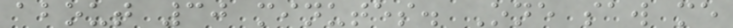about 30 minutes. One saw me
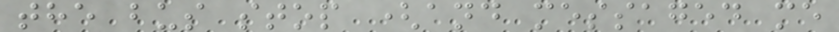the bus stop (and messaged me
